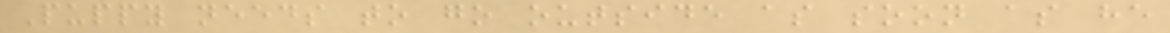Puppy needs to go outside as soon as he
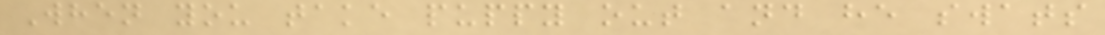When you take puppy out and he swats
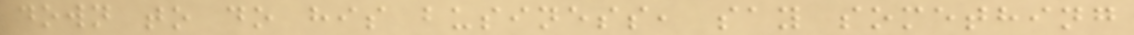down to do his business, say something
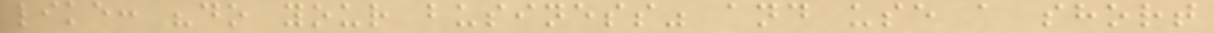like: "do your business" and use a short
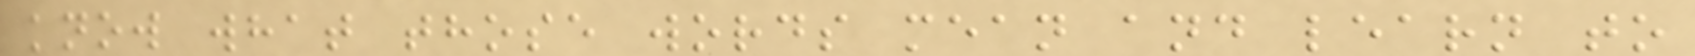know what those words mean and learn to
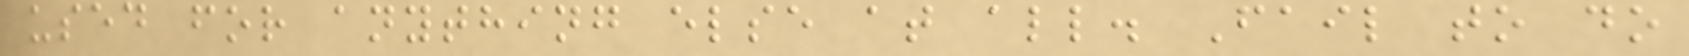used for anything else at all. Fail to do
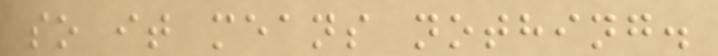so it means nothing.
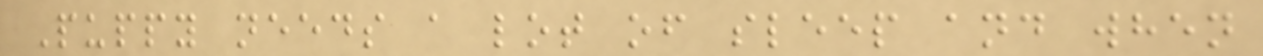Puppy needs a lot of sleep and when
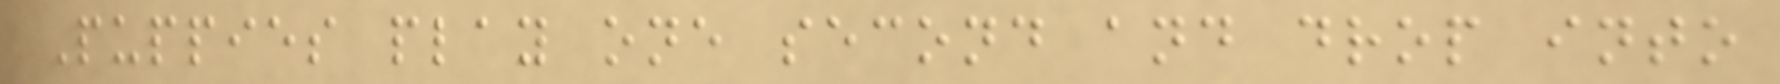Puppies play one second and drop into
